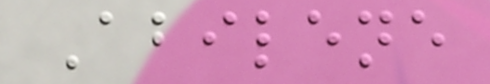Abilene
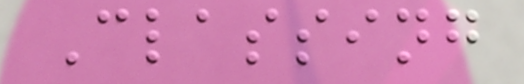Classing
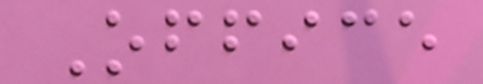Office
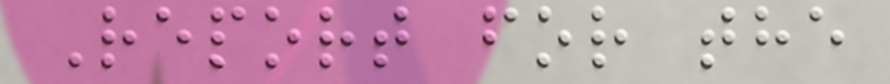Report for the
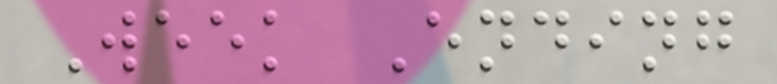Week Ending
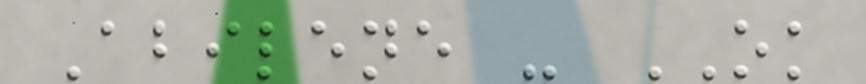Abilene - OK
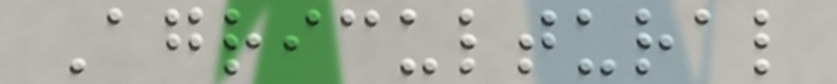Agricultural
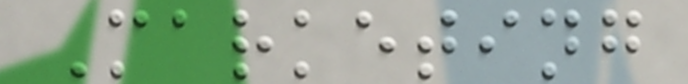Marketing
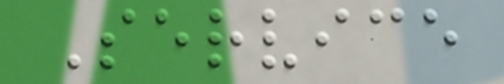Service
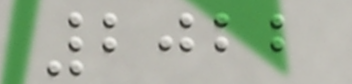2022
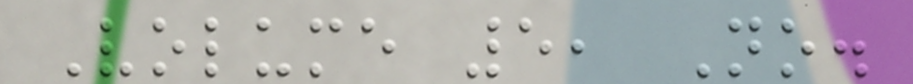Volume 5, No.
